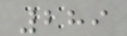289
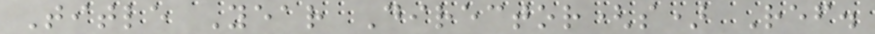Title Year Director(s) Ref.
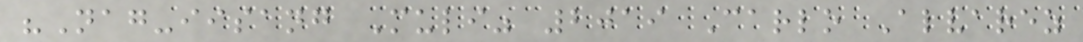"Nag-iisang Muli" 2019 Carlo Alvarez
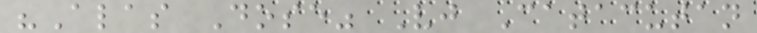"Alas Dose" Vj Catacutan
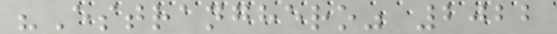"Estranghero" 2022
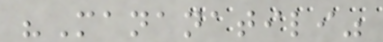"Mananatili"
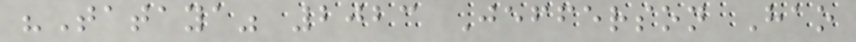"Tataya" 2023 Jefferson Hao
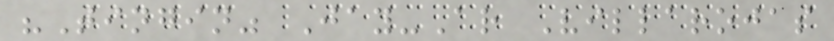"Tingin" Jay-Ar Villarojas
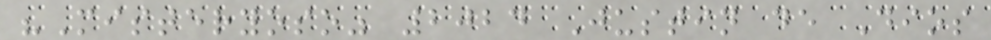"Misteryoso" 2024 Justin de Dios
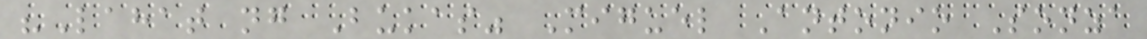"Lahat ng Bukas" Miguel Antonio Sonza
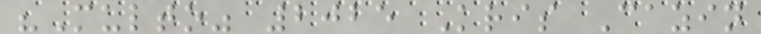"Multo" 2025 Kris Cazin
